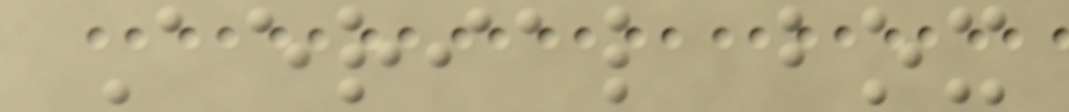Aerial box
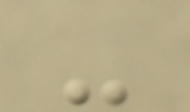-
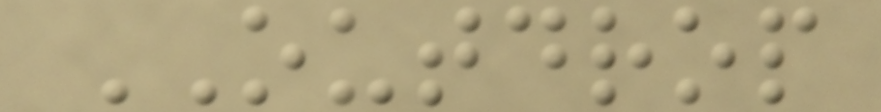OUTDROP
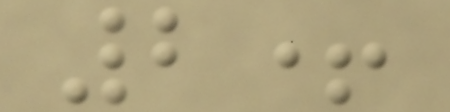2+
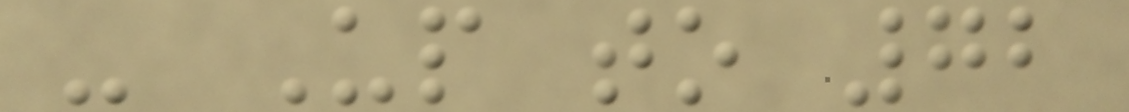- Up to 72
